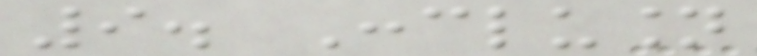9. Conclusion
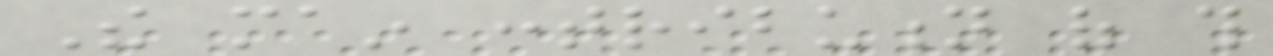The main contribution of this
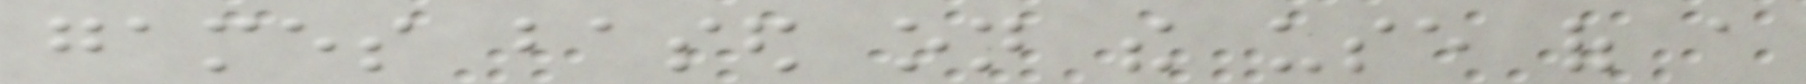games based on the use of a
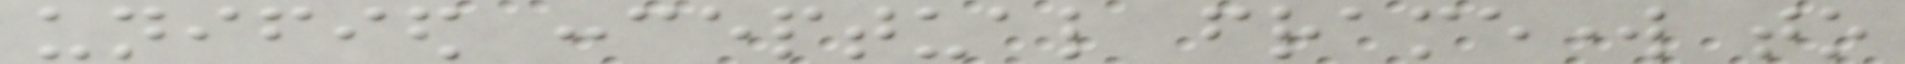unified conceptual framework to
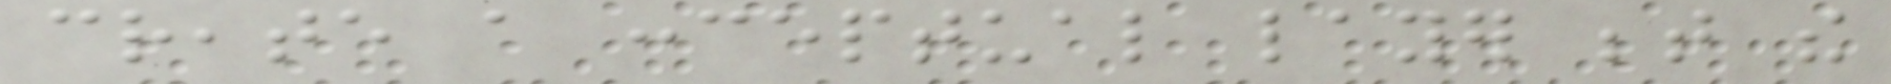create a conceptual layer between the
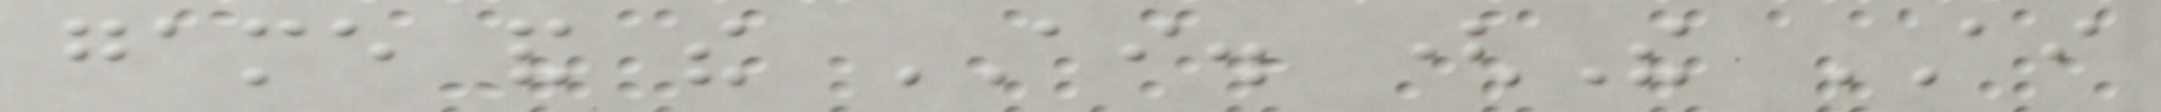game and the AI. (The AI
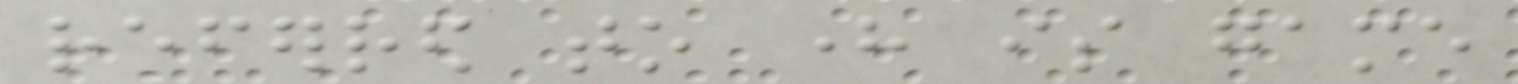referred to here is game
